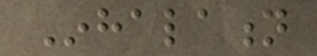Inhalation
